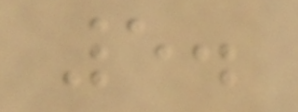5.
